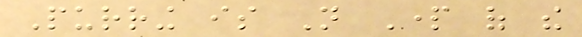Purring is Not Part of the
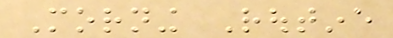Morning Routine
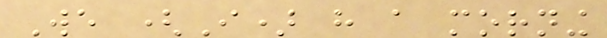We (I) have a morning
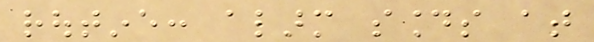routine: alarm sounds at
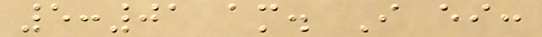5:01 am. I either:
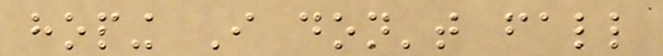hoping I don't fall
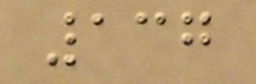137
